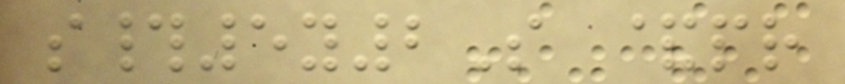s#5y2S &pr
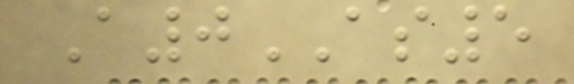A0AS5
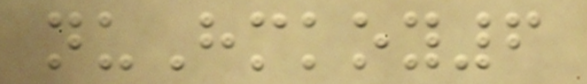nuHmkoy6
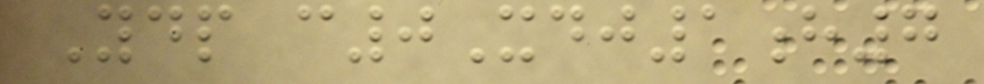Ydp c0Xdj1h7
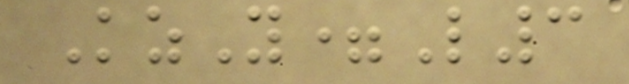KzY=L3
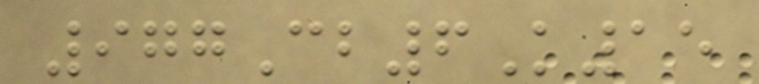977Cb6K15
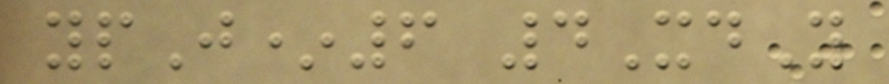ypJ*6 4XdY
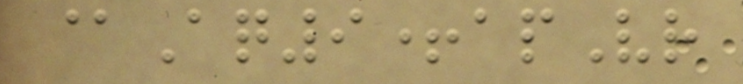@Aq9+apVr
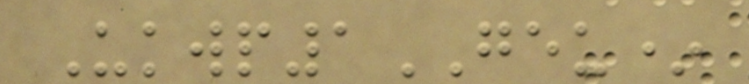Ukwp1GEU*
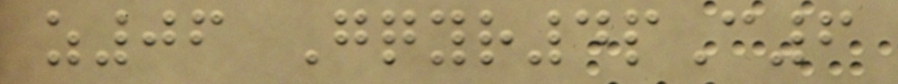z06 Gqyr4pC6
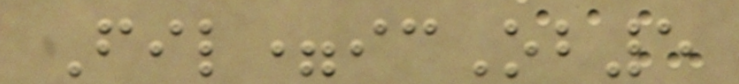Fil=icOb5
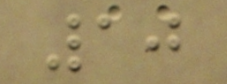10
